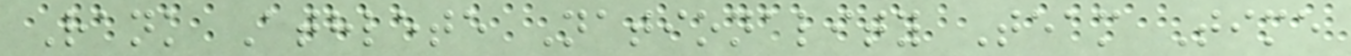Rank Athlete Nationality Team Time
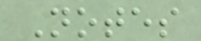Notes
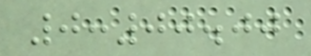0:00.00
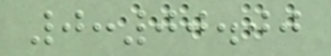0:00.00
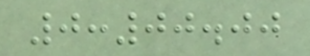0:00.00
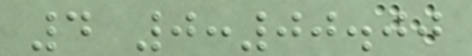4 0:00.00
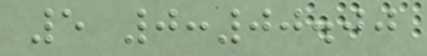5 0:00.00
